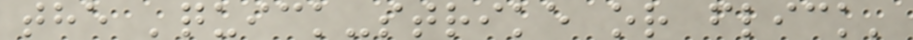the 'quick-strike or flick'
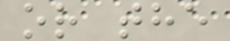or the
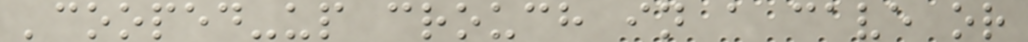'cooped-up crouch in a cave or
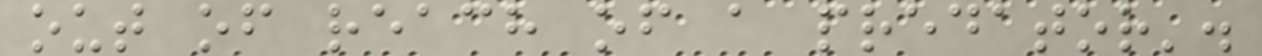out of reach of a predator'.
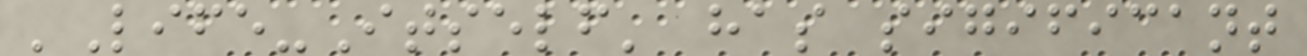'Life-Itself' has sigificant
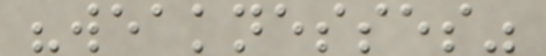"weaknesses"
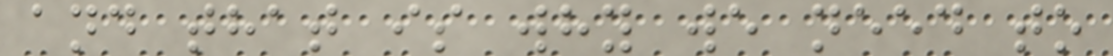and that is why we need to
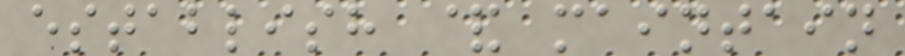establish & maintain
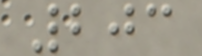203
